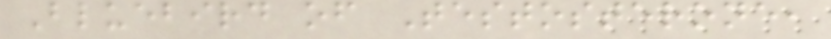Bluebird of Testosterone,
